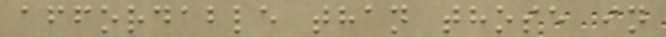affordable than those in
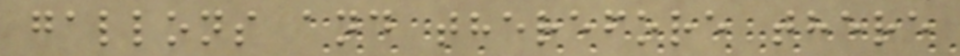gallons and therefore there
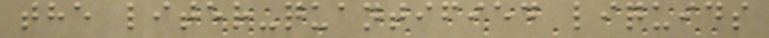the liter-quantified liquids
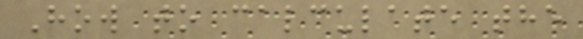How to calculate the
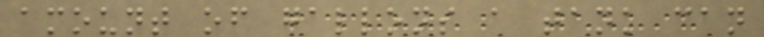amount of gallons a tank can
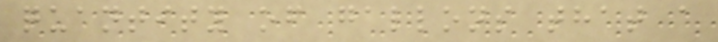quantity of gallons that a
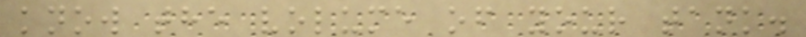know the volume of your tank.
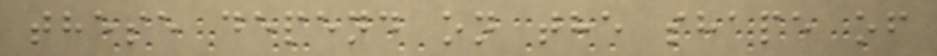these depend on the shape of
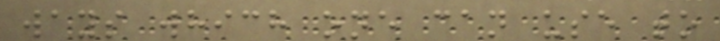ways which one can use to
